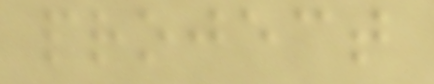project
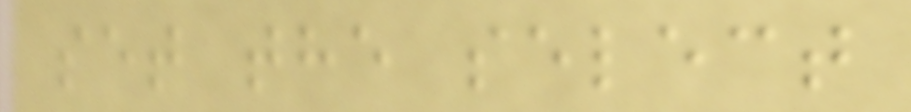set the select
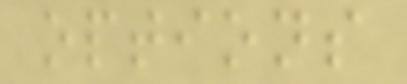options
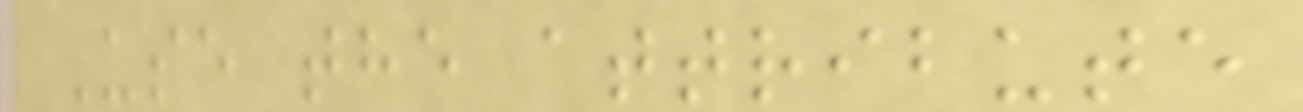Use the attribute
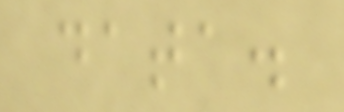data.
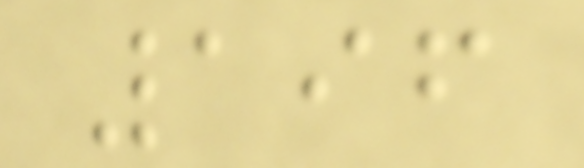196
